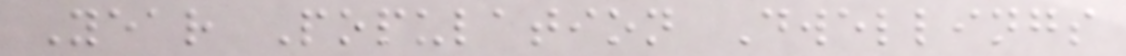Year Population Dwellings
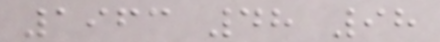1963 48 98
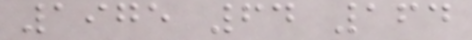1975 64 164
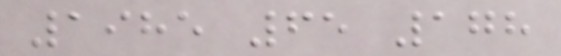1985 65 178
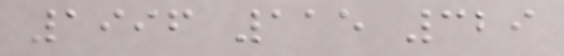1996 115 329
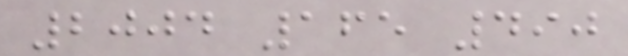2004 165 490
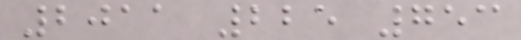2011 225 753
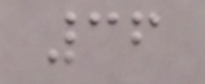36
